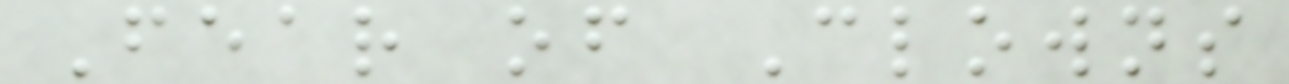Fear of Clowns
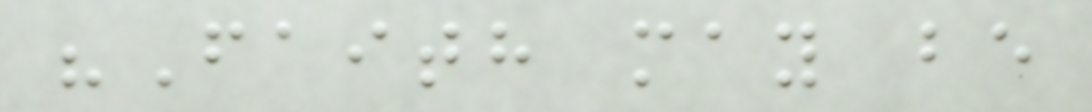"Faith may be
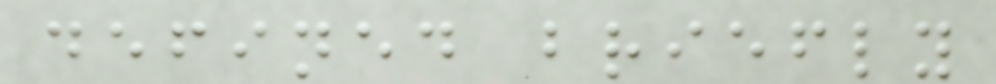defined briefly
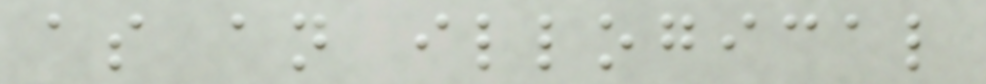as an illogical
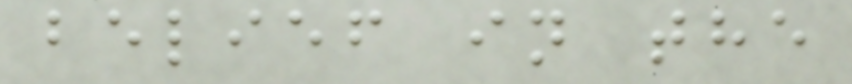belief in the
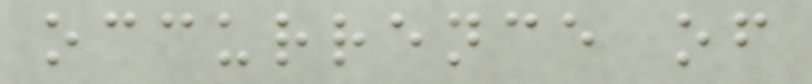occurrence of
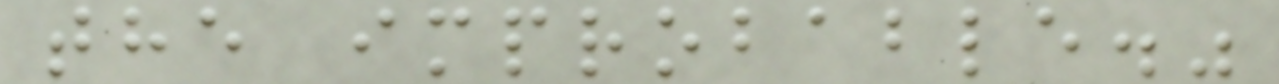the improbable."
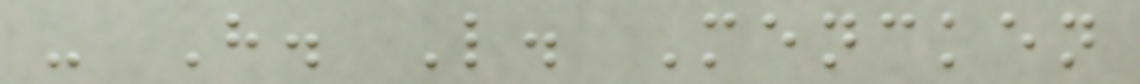- H. L. Mencken
